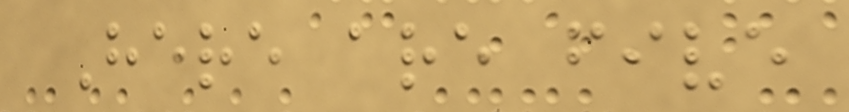Here are five
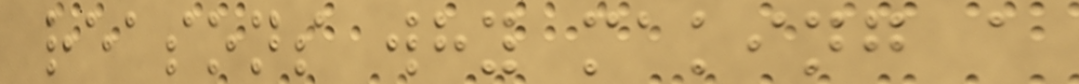reasons why making a
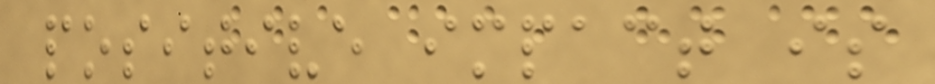positive impact is
